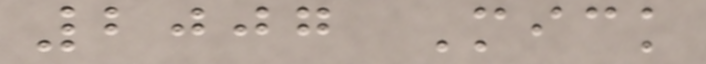2007 Mick
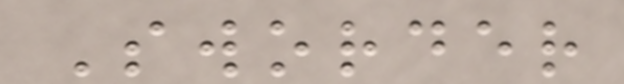Sworder
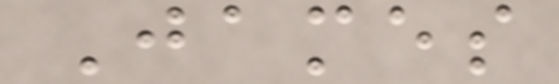James
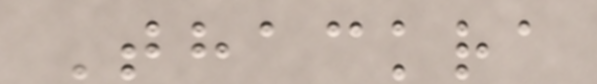Thackra
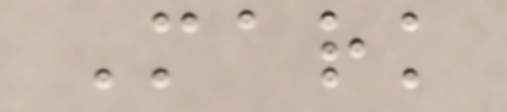Mark
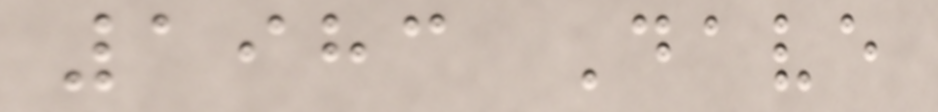1983 Dave
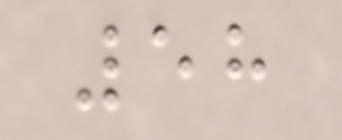58
